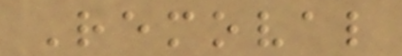Removal
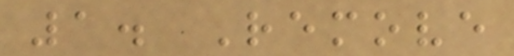1. Remove
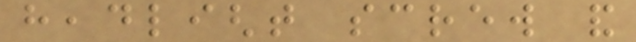headlight screw and
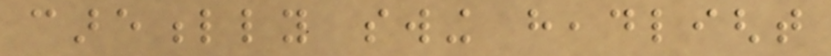carefully swing headlight
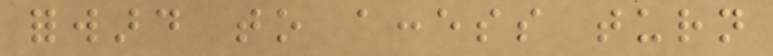forward to access turn
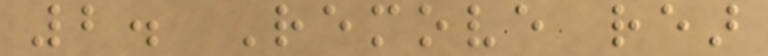2. Remove rear
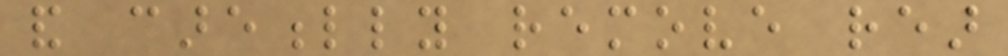and carefully remove rear
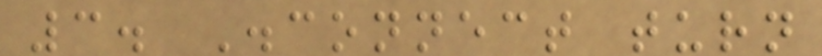3. Disconnect turn
